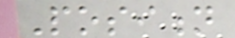Position
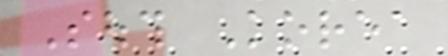South Korea
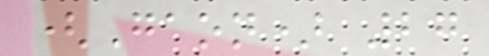(Gaon) 27
